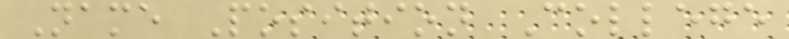Name Position College
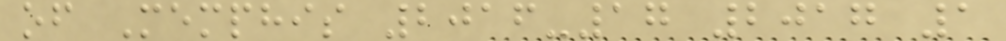of Memphis 2016-17 2017 1
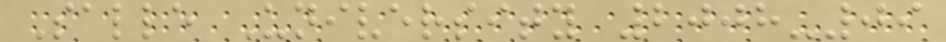Salle University 2008-09
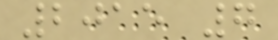2015 7
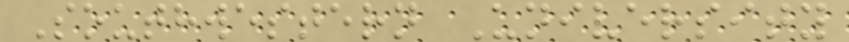Southwestern University
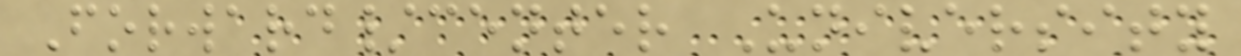Forward/center University
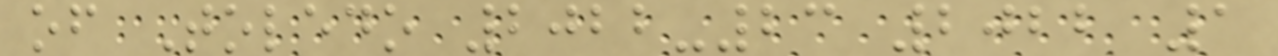of Toledo 2022-23 2022 1
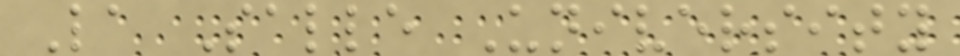La Salle University
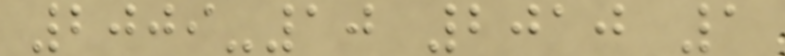2009-10 2010 1
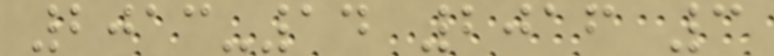2013-14 2016 3
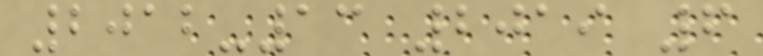2012-13 2019 6
